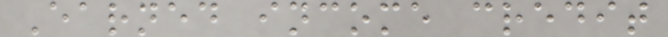Earned income credit
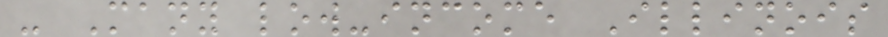- Many low-income Illinois
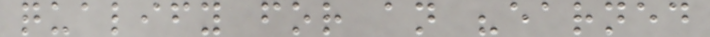qualify for an "earned
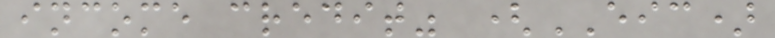income credit" (EIC)
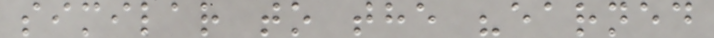similar to the "earned
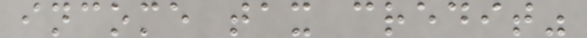income tax credit"
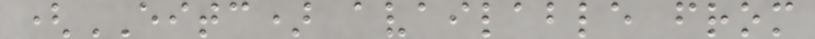(EITC) available from
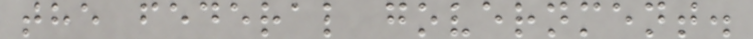the federal government.
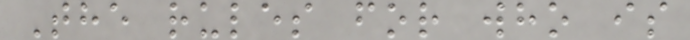The rules for who is
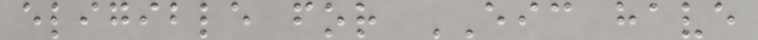eligible for EIC have
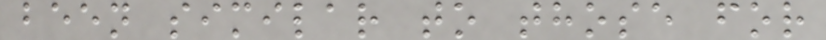been similar to those for
